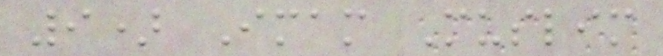9) Imam Muslim
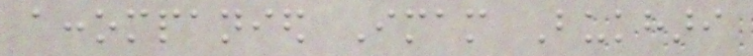accompanied Imam Bukhari
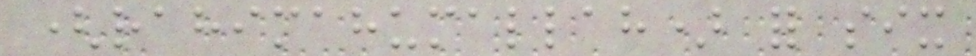(rahimahumallah) for six
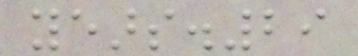years.29
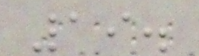19.
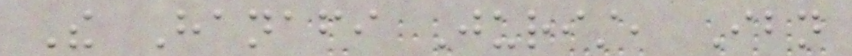The Hanafi Jurist, Ibn
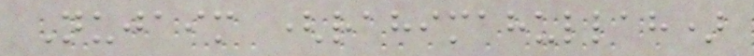Nujaim (rahimahullah)
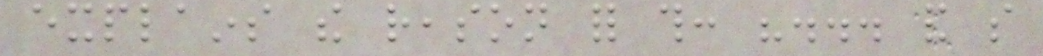explains the reason for this: "... and so
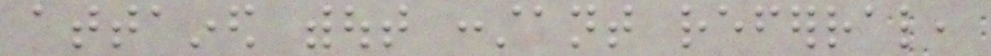attained without constant referral,
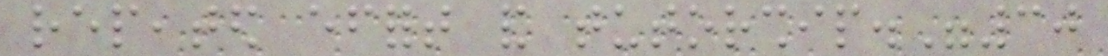repeated effort and tutorship."30
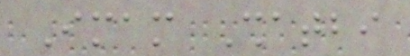Imam Shatbi
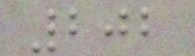202
